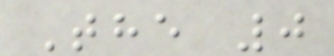The 0
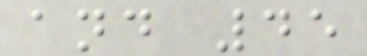and 45
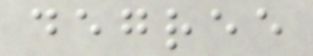degree
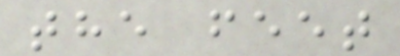the feet
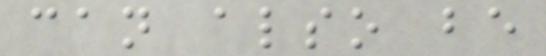can also be
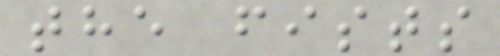the fists
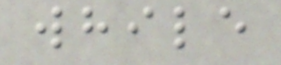while
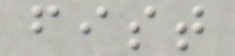fist
